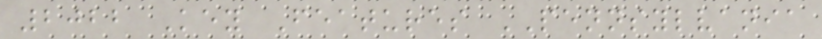2022 Key Features PENNSYLVANIA
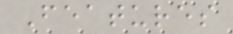Features
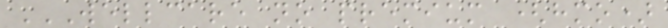WELLCARE NO PREMIUM (HMO)
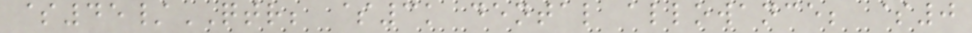$45/QTR; $3k dental allowance; $0
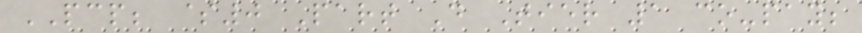PCP; $0 Part D Tier 1 co-pay;
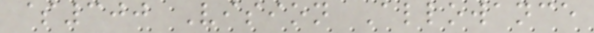$300 Vision Allowance
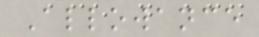Allowance
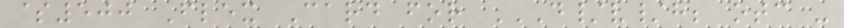$500 Flex Card for D/V/H; OTC -
